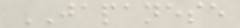JAPANESE
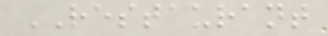RESTAURANT
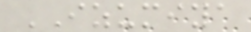IZUMIYA
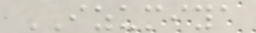IZUMIYA
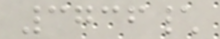3736\
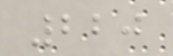220
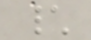\
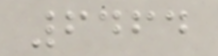6464
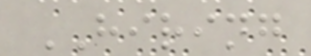HIRING
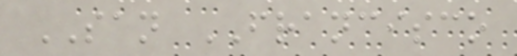SAN FRANCISCO
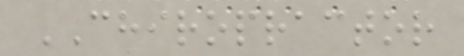CHIROPRACTOR
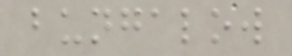bungalow
